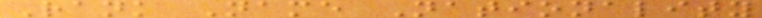Rank Name Nationality
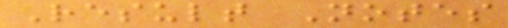Result Notes
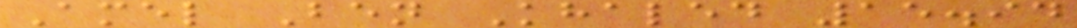Amel Ben Khaled 15.94
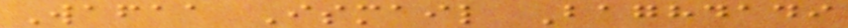Wafaa Ismail Baghdadi
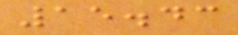15.43
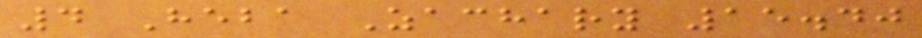4 Heba Zachary 15.40
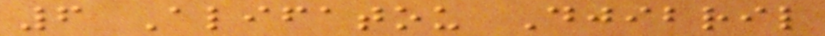6 Alifatou Djibril
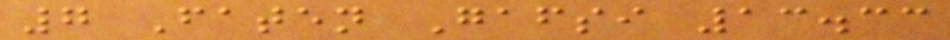7 Faten Gafsi 13.33
